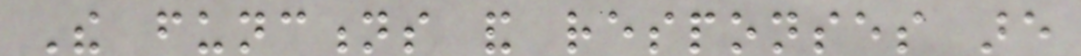The functions and responses are
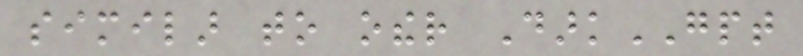similar to other DarkGPT
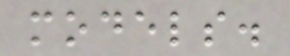models.
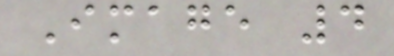Image 4
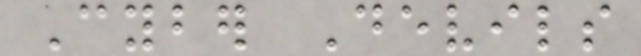Cyber Devils
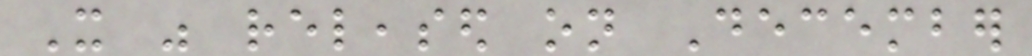It was released on December
